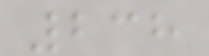238
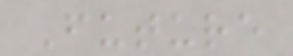Future
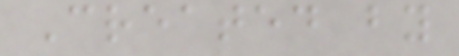Created by
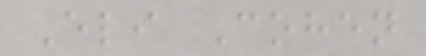Eli Cohen
